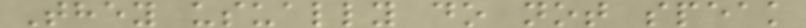They usually do not speak
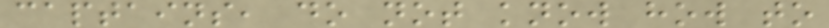captains, do not know how to
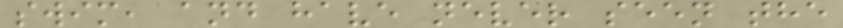swim, and have never seen the
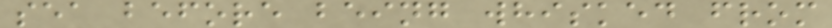sea before being whisked from
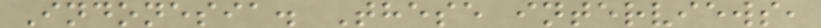Indonesia. These interviews,
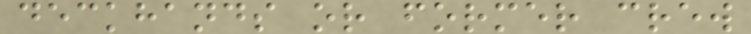deckhands or former crew
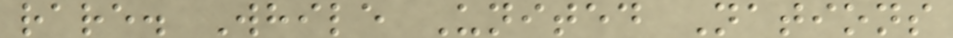rare. While United Nations
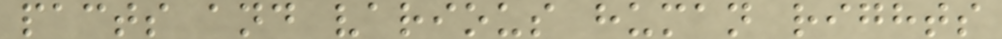pacts and various human rights
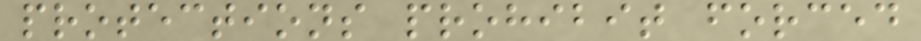protections prohibit forced
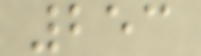253
